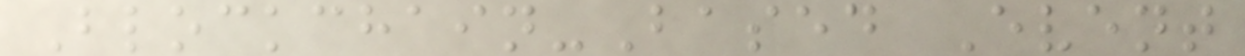Blockchain-Based Event
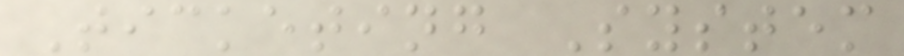Ticketing System
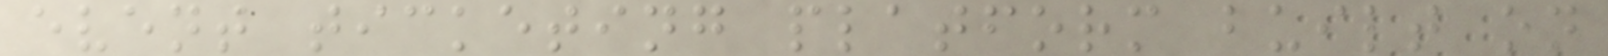event ticketing platform built on
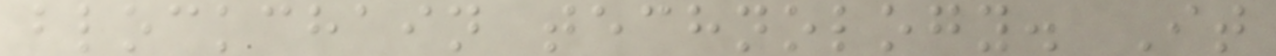blockchain technology. It
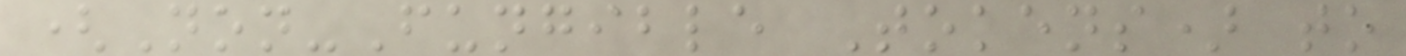(Non-Fungible Tokens) to
